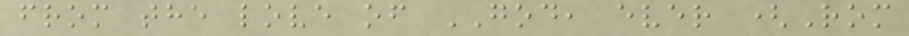from the love of GOD, ever (Rom
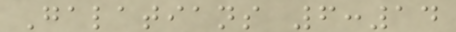Galatians 6:14
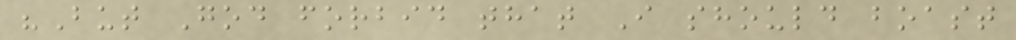"But God forbid that I should boast
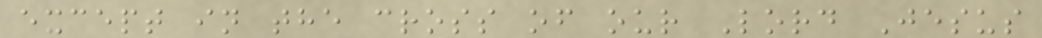except in the cross of our Lord Jesus
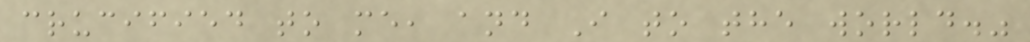crucified to me, and I to the world."
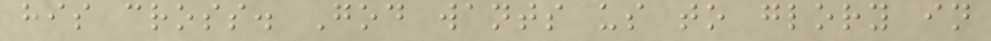his cross. God wants us to glory in
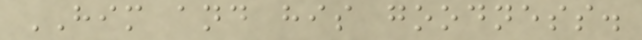HIM and his goodness.
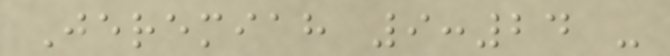Jeremiah 9:24 -
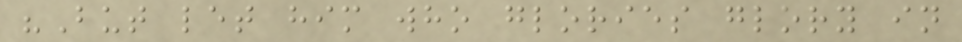"But let him who glories glory in
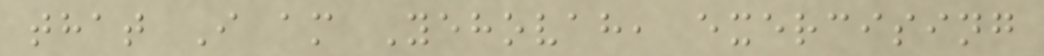that I am Yehovah, exercising
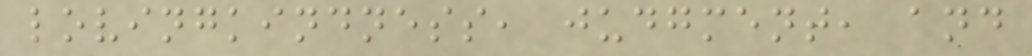lovingkindness, judgment, and
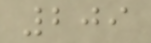209
